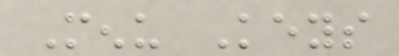Menu Keys
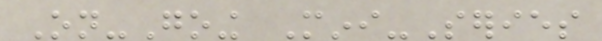On-Going Mini-Series
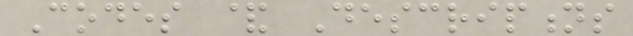Codes & Descriptions
